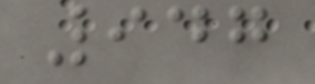947
